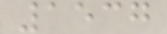1537
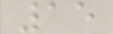15
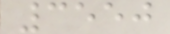3550
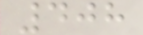408
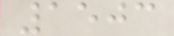1503
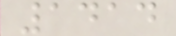1414
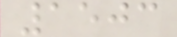1503
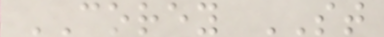COREY ST
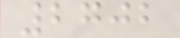2702
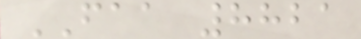FAA 8821
